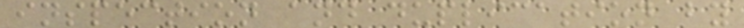inspection and duplication by
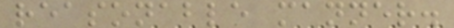reasonable manner.
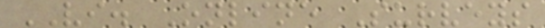VI. Online Surveys
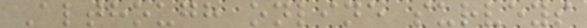Although online surveys
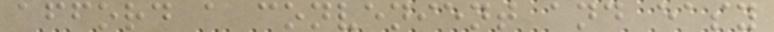afford a convenient and easy
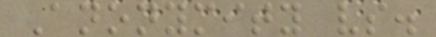Anonymity vs.
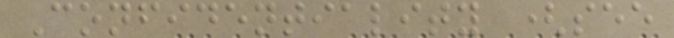Confidentiality (see
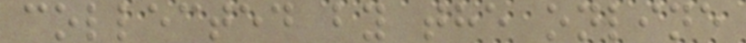collected by the online
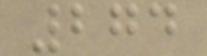274
